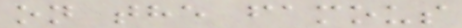on the famous
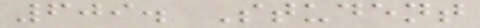609. Student
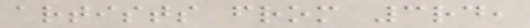artists from 3rd,
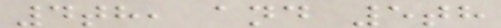4th, and 5th
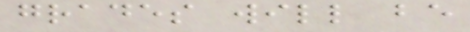grades will be
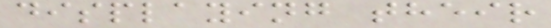displaying their
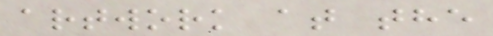artwork at the
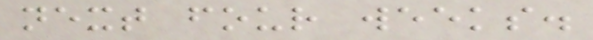next four weeks.
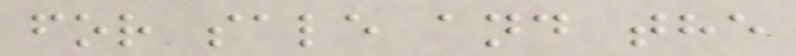for sale and the
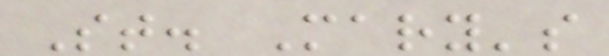St. Mary's
